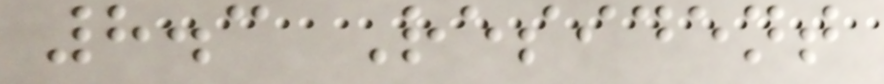8.3 Resident
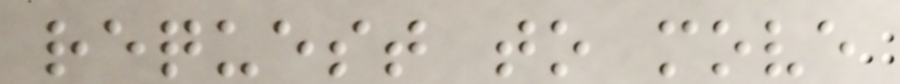request to move
